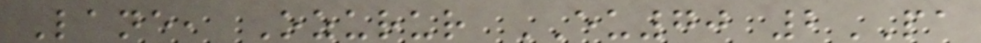Lane, Ozurur EU70 2PA
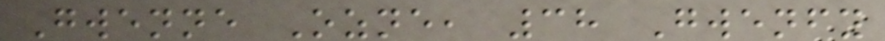Gwenne Ozne, 38 Gwenfy
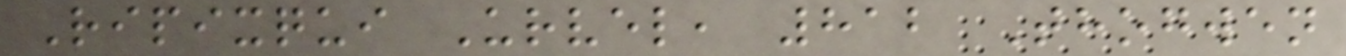Ripixqui Urvel, 812 Thogwen
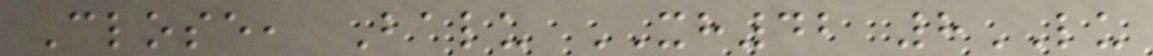Close, Balu XH42 8LU
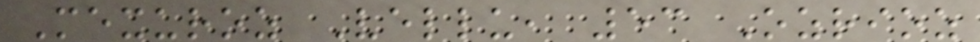Mexuroz Vellu, 53 Ozrioz
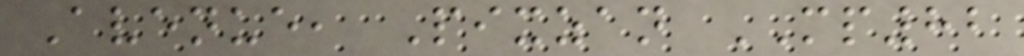Avenue, Pixzan MP82
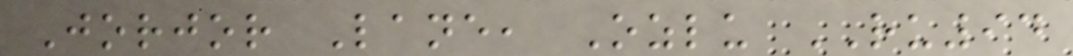Jorjor Lane, Ozlu RU94
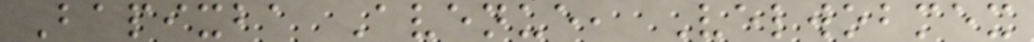Bapixba Avenue, Velwobmex
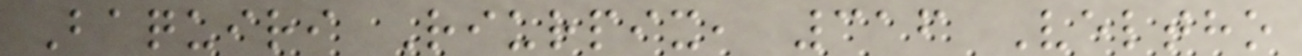Baquiri Riurpix, 316 Veltho
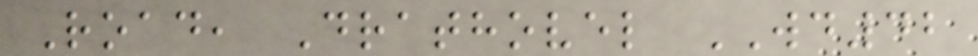Road, Drathovel WD42
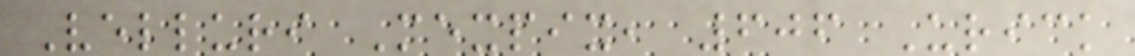Velluri Mexpix, 606 Urick
